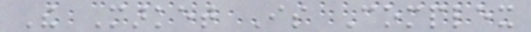The Market Is Complex
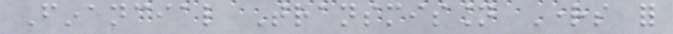Financial Transmission Rights for
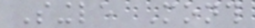Single Month
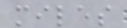miles
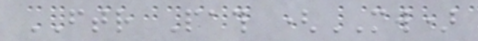FTR Path (MW)
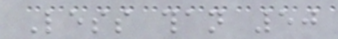Less than 50
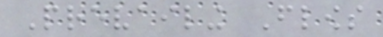Prevailing Flows
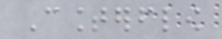Counterflow
